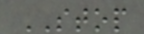STOP
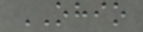OHIO
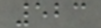523
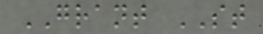GRANT ST
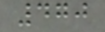470
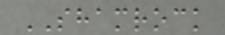SHAMROCK
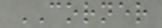CORNER
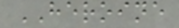HEROINE
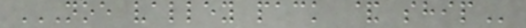NOE VALLEY PACK & SHIP
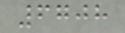6708
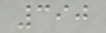390
